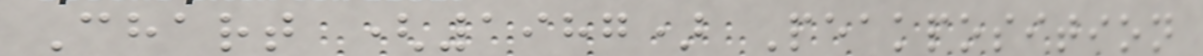Chart (1987) Peakposition
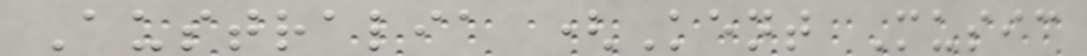Australia (Kent Music
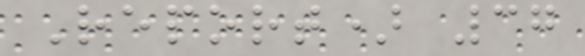Report) 37
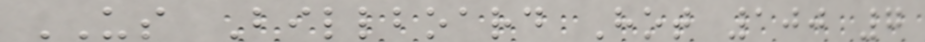US Billboard Hot 100 7
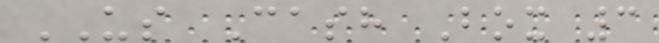US Cash Box 3
